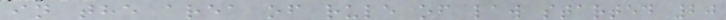in the area of rule of law started 20
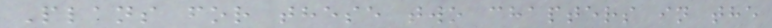Plans for these two chapters in the
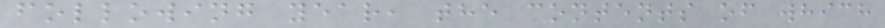following year, the contents of which
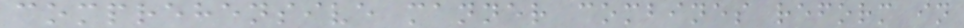comprehensive manner combines reform in
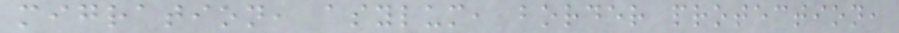migration, asylum, border protection,
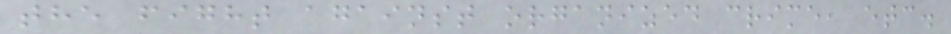the fight against organized crime, etc.
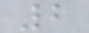2
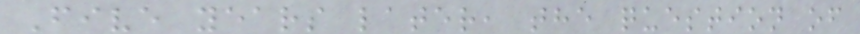Five years later, the question of
